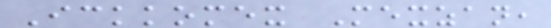Ickkomex Mexzan,
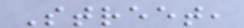Street,
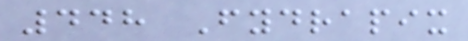448 Fydrapix
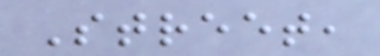Street,
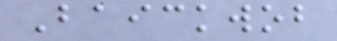Baickwob
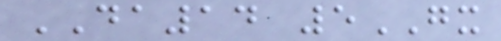DA14 5GX
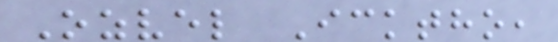Ozvel Icktho,
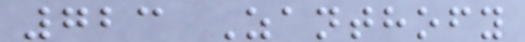723 Zanthofy
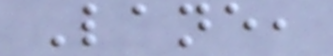Lane,
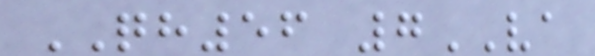QH56 7VA
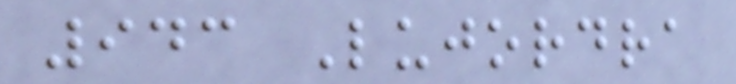943 Lujordra
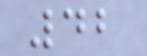42
